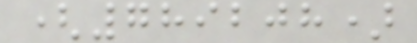(789208)
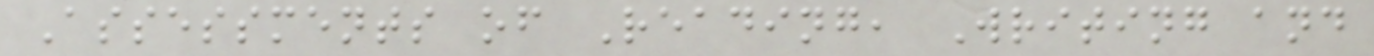Assessments of Reading, Writing and
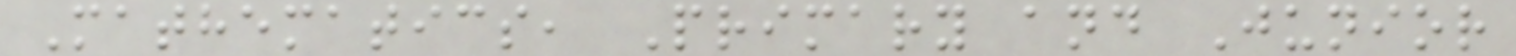Mathematics, Primary and Junior
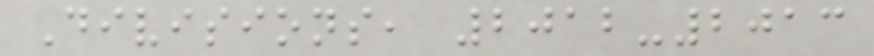Divisions, 2012-2013
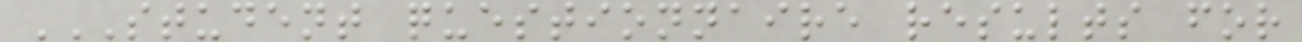STUDENT QUESTIONNAIRE RESULTS FOR
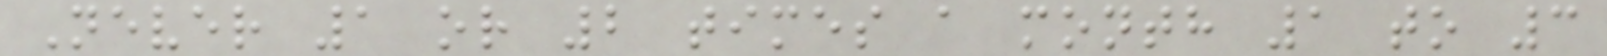Never 1 or 2 times a month 1 to 3
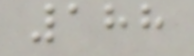188
